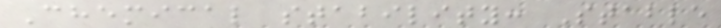Chemical stability: Stable
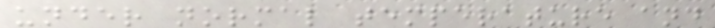under normal temperature and
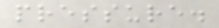pressure.
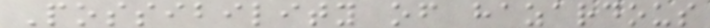Possibility of hazardous
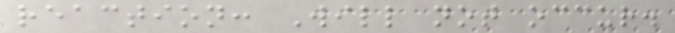reaction: Will not occur.
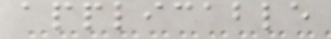applicable
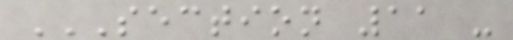SECTION 11 -
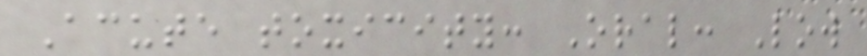Acute toxicity: Oral: Low
